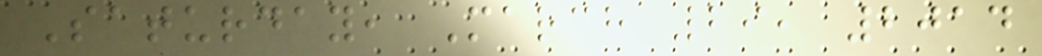Saturday, March 29, 2014
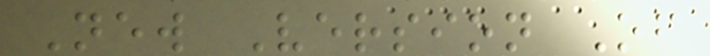New Version Of
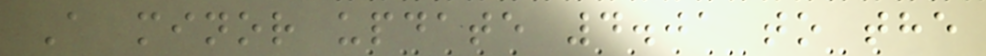A minor update 4.01 to the
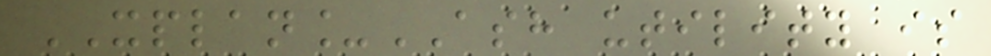XPLAN_ASH utility is
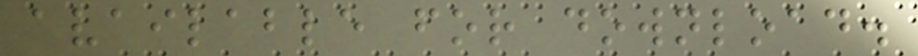available for download.
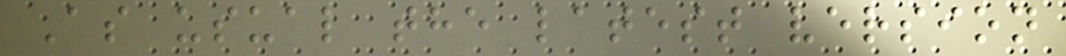As usual the latest version
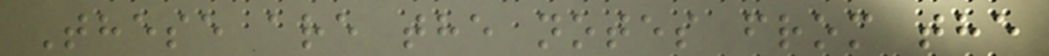These are the notes from the
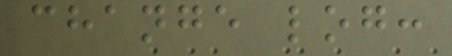change log:
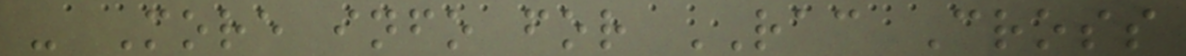- More info for RAC Cross
